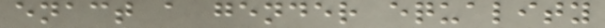enact a gender equality
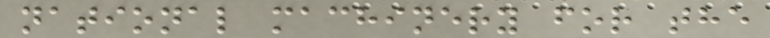national machinery for the
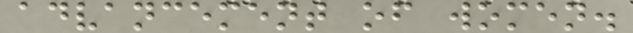advancement of women.
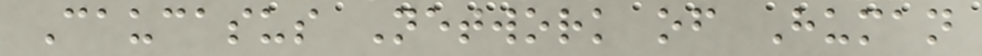Caucasus Network of Human
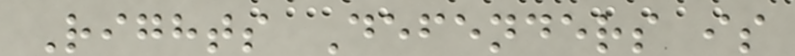Rights Defenders is
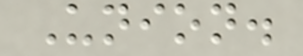Union.
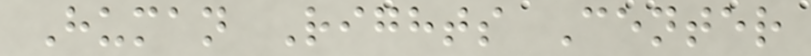Human Rights Center
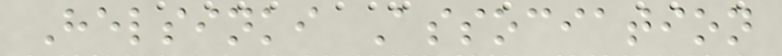Helsinki Association
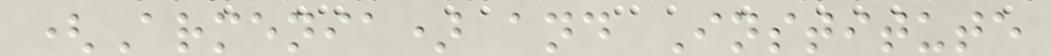(Armenia) and Institute
